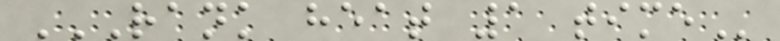RANK HEAT 1 TIME
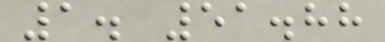1. 51.88
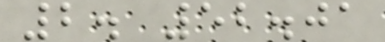2. 52.01
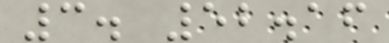3. 52.16
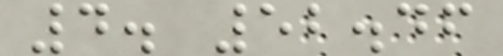4. 52.46
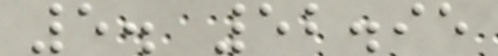5. 52.95
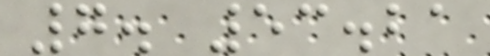7. 53.21
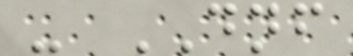- DNF
